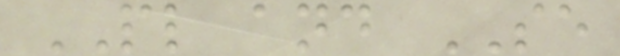PL and SE
